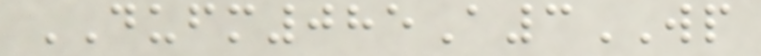DUFM085A3WP
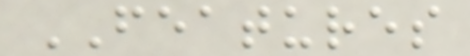FEATURES
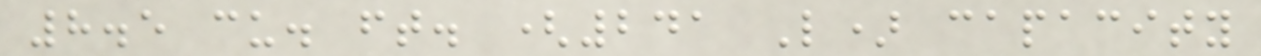8.5 cu. ft. (241 L) capacity
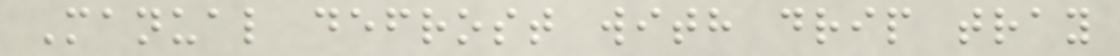Manual defrost with drip tray
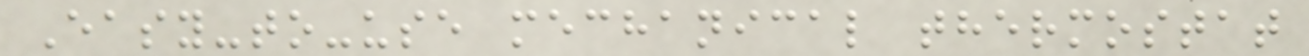Easy-to-use mechanical thermostat
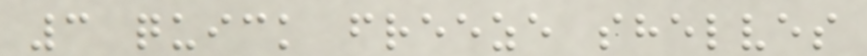3 quick freeze shelves
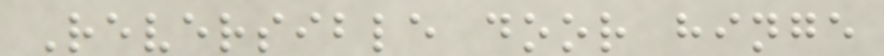Reversible door hinge
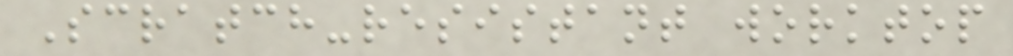Scratch-resistant worktop
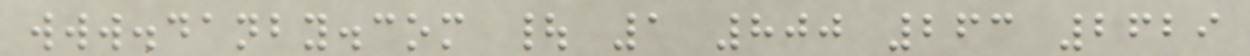www.danby.com | 1 800 263 2629
